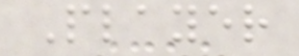Player
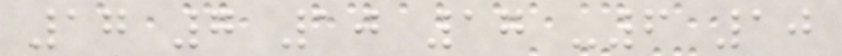17 7 10 17 -6 10
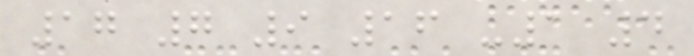17 7 9 16 -1 4
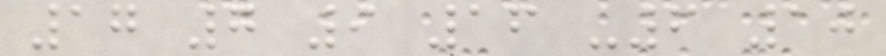17 7 9 16 -6 10
